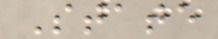State
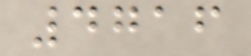4716
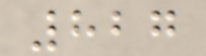827
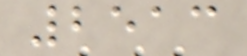2513
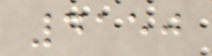4150
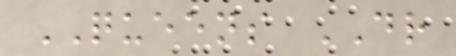QUEENS DR
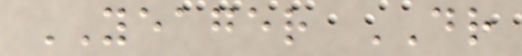YEAGER DR
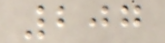207
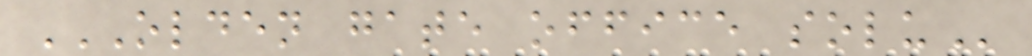OLDEN GATE OFFICE SOLU
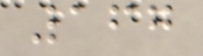167
